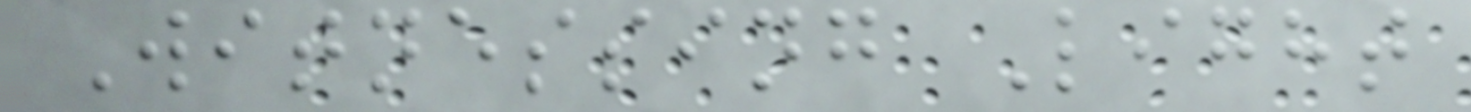Witnessing Light
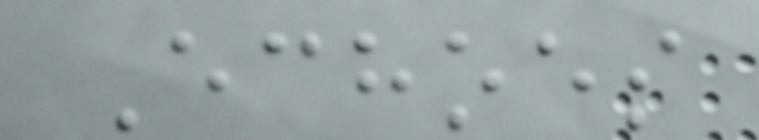Echoes
